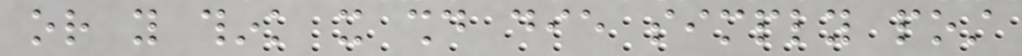or you think it should die simply post
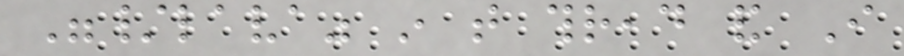"/lava" in that thread and I
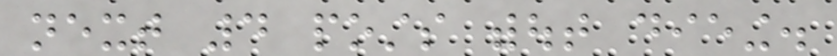next 4 posts without dieing.
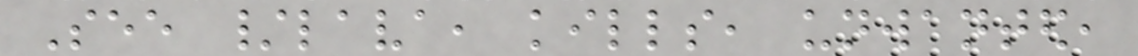See /lava, kills, unwanted,
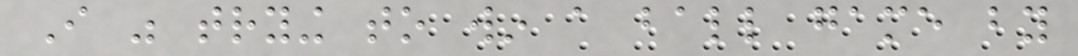I was trying to win a ball game by
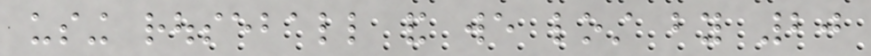using rouseball and we lost by 20
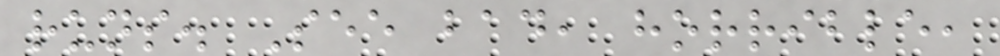runs. See bad, horrible,
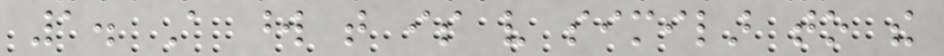1. A word that is very similar to the
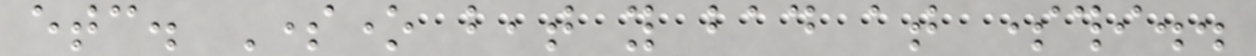etc. Someone beat you bad at somethi..
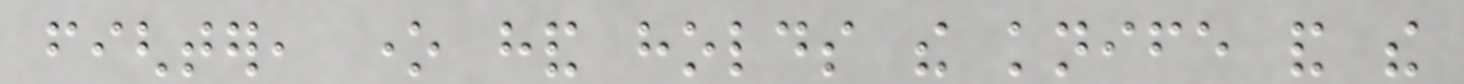fighter, one hand holds the knife and the
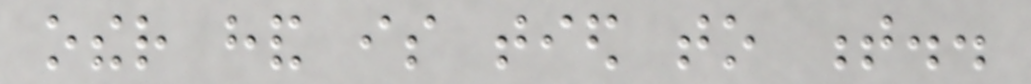other hand is tied to t..
